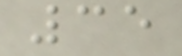35
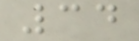34
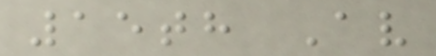15th Av
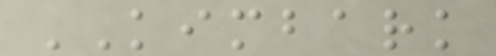KIMBARK
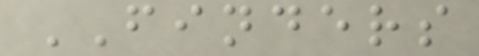FINDERS
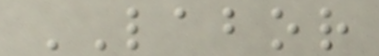LABOR
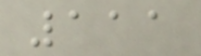111
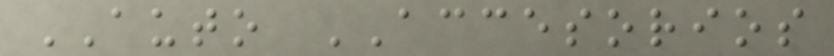AUTO ACCESORIOS
